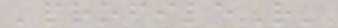'profileR'
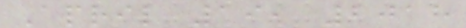April 19, 2018
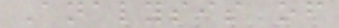Analysis of
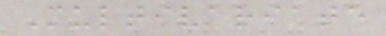Multivariate
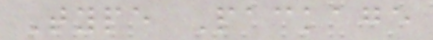Type Package
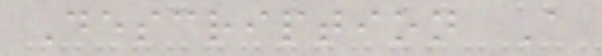Description A
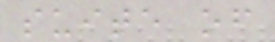suite of
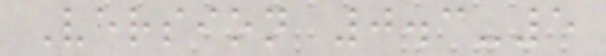Version 0.3-5
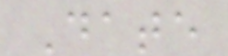Date
